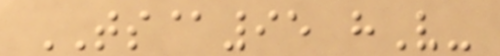TS@95 hV-
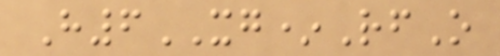H6XG*RfO
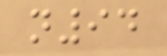n94
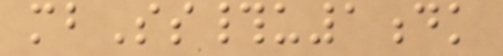mbSs#u1dk
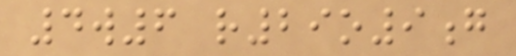4w6 r29o9g
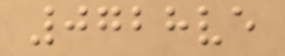0728ve
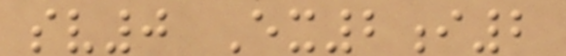sv0 Ex2i2
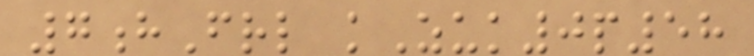7hFrl kZuk0p58
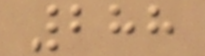288
